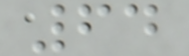64
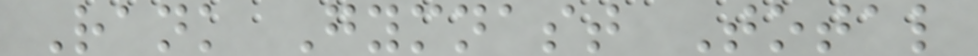Rank Gymnast Total
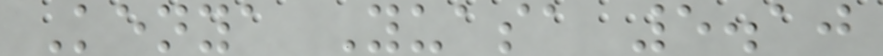Kenya Yuasa 5.10
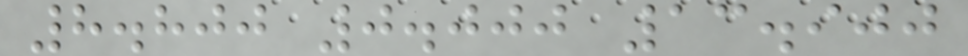8.800 0.000 13.900
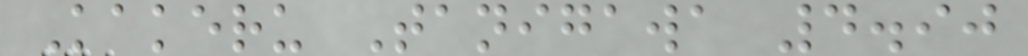Kakeru Tanigawa 4.90
